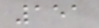151
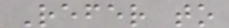Refer to
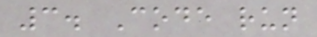3. Code run
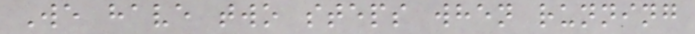We have two steps when running
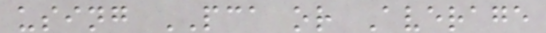using PCA or Average
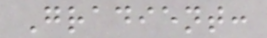Gradient:
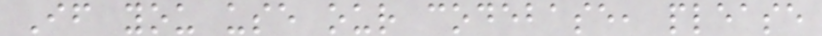If you use our codebase, please
